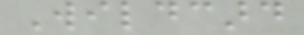Wildcard
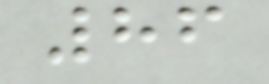86
